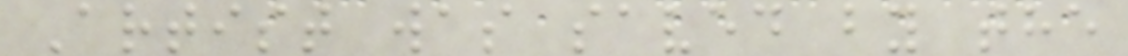Artist was saved by the
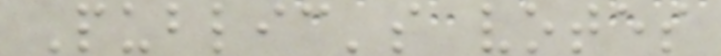Public's votes
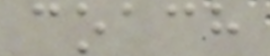coach
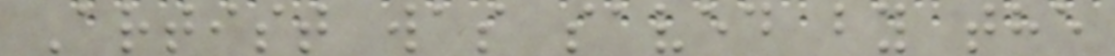Artist was saved by the
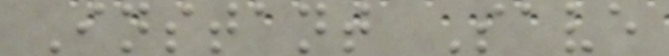Instant Save
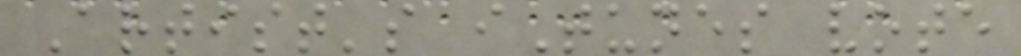Artist's iTunes vote
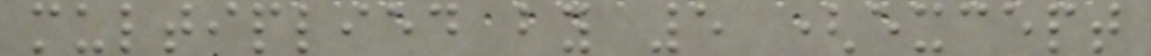multiplied by 5 (except
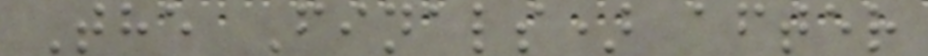The Finals) after
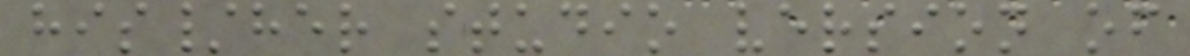his/her studio version of
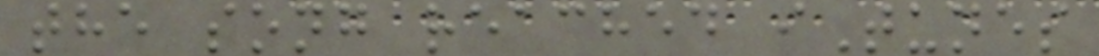the song reached iTunes
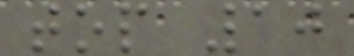top 10
